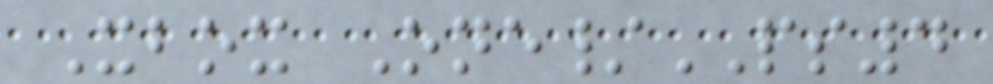Xbox One/PS4
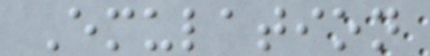Emulation
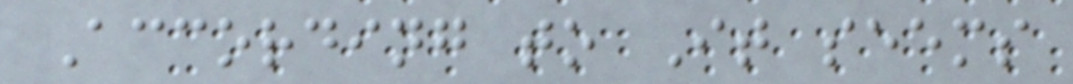According to It seems
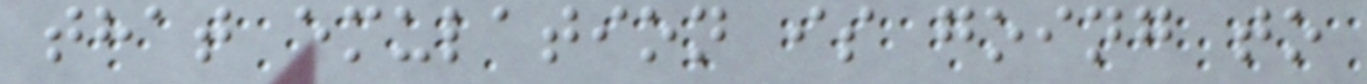that emulation is going to
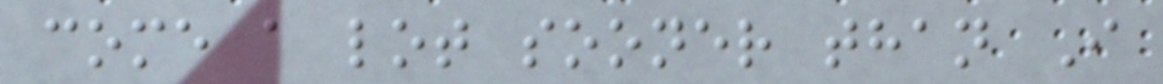come a lot sooner than I
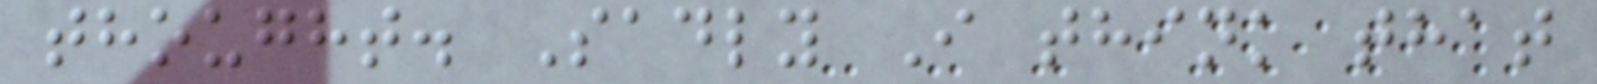thought. Sadly I think that
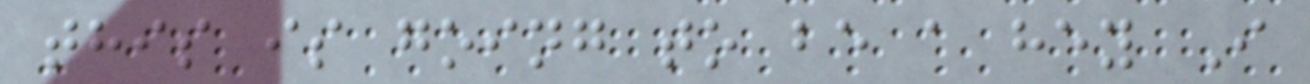this is going to be a hey I
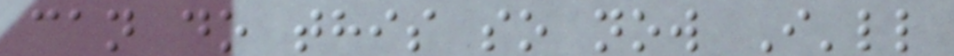can do this so now I'll
